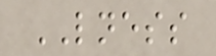LNESS
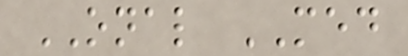ONAL MED
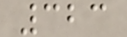323
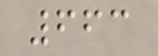663
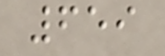659
